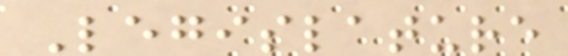Legislature
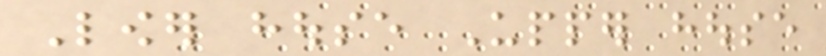Lower house Upper house
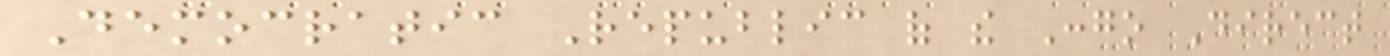Democratic Republic of the Congo Direct
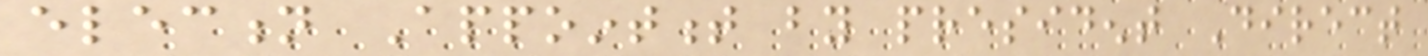election Appointment by president Direct
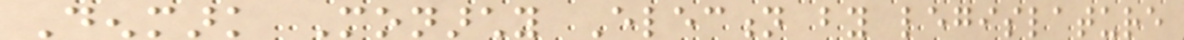Denmark Monarchy Election by legislature
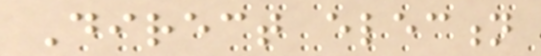Direct election
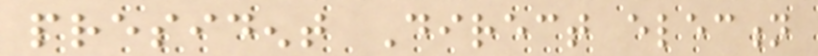president Direct election
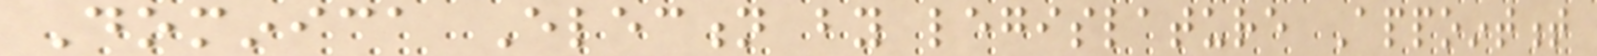Dominica Election by legislature Appointment
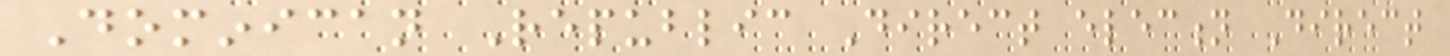Dominican Republic Direct election Direct
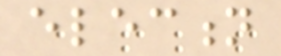election
